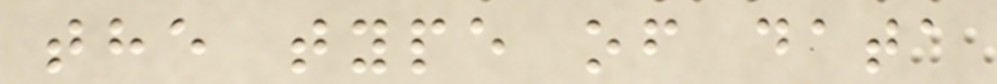the type of data
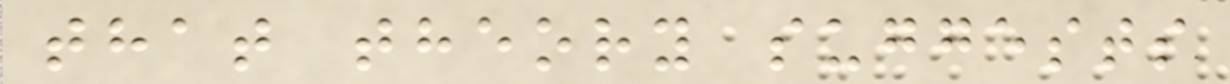that theory suggests
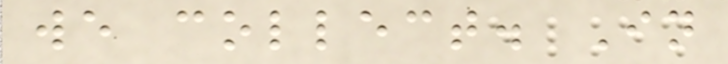we collect. In
